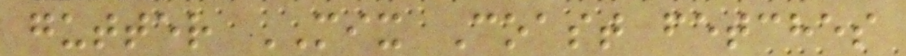gutter MIX Coast fetches
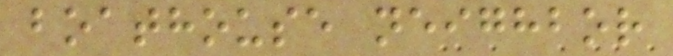boathouse neighbor
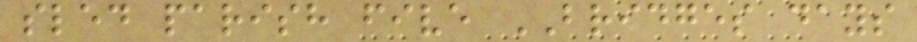sled parish five BRIDGES days
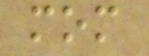mom
